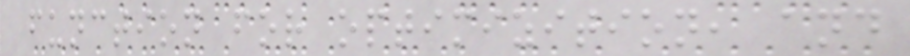function for optimizition, and
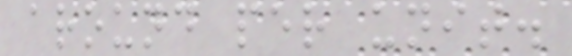around per unit.
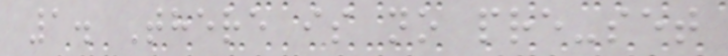1. There is no pre-set
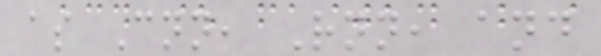as Cnn, Rnn, and
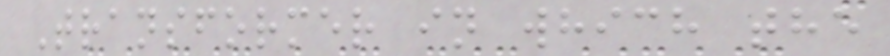Transformer in which the
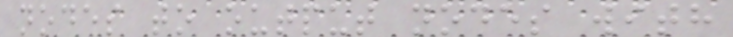nodes to output nodes with
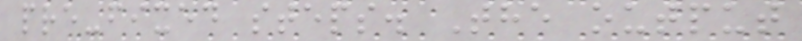pre-fixed steps. The output
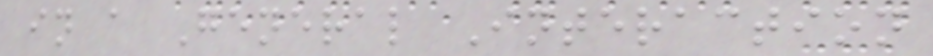in a General Interaction
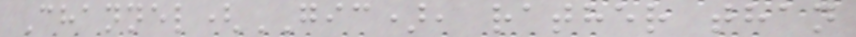Channel(GIC), rather than
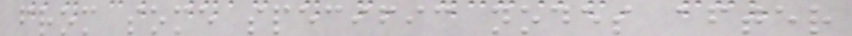from some specific nodes after
